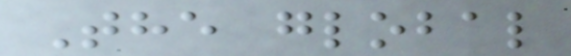The global
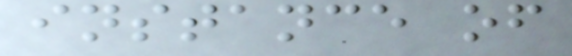instance of
